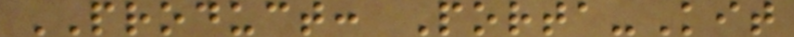PRODUCT: Porta-Kit
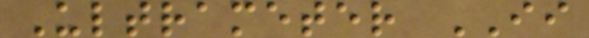Ultrameter II
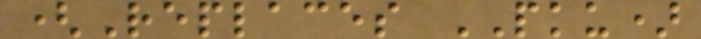(Replaces PKU)
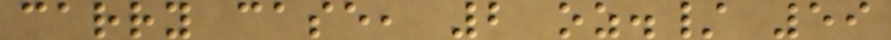carry case, 2 oz./ 59
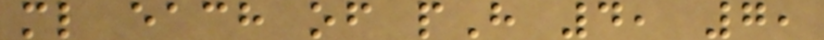ml each of pH 4, 7,
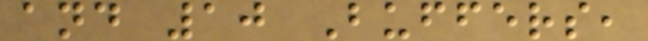and 10 Buffers,
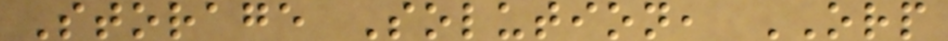Storage Solution, ORP
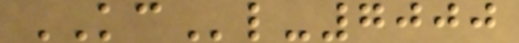KCl-7000
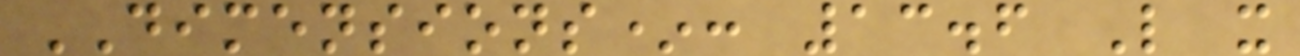DIMENSIONS*: 13.6 L x
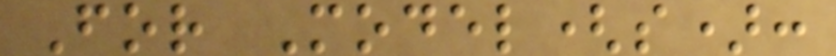For Model(s):
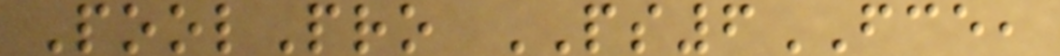PoolPro PS6FCE,
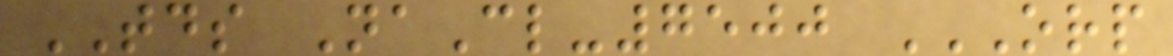TDS NaCl-7500 ORP
